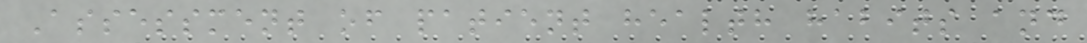Assessment of patient health habits and
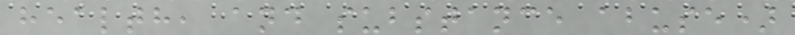health, and substance abuse)
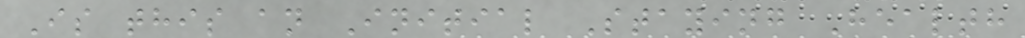Is this an Initial Staying Health
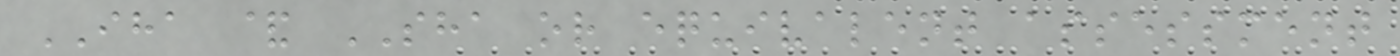IHA & SHA or equivalent assessment
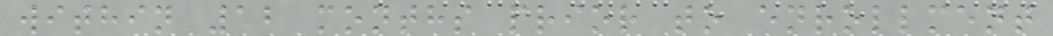within 12 months prior to enrollment
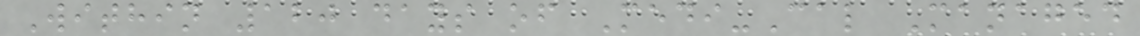Within 120 days of Medi-Cal Managed
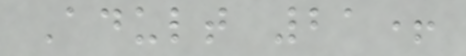Adult 21+
